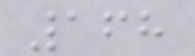168
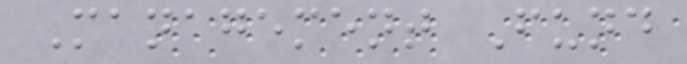Management Fund
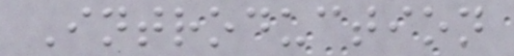Introduction
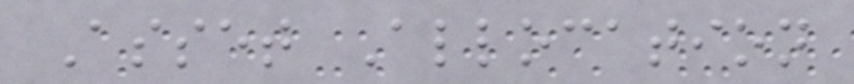Asset Allocation
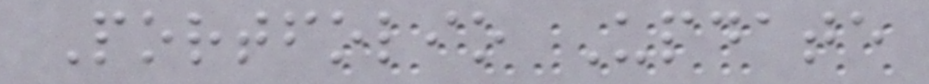Portfolio Update
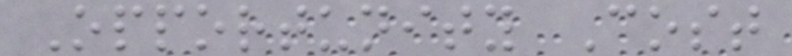Opportunity Cost
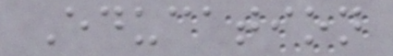Education
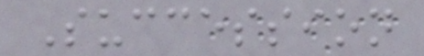Succession
